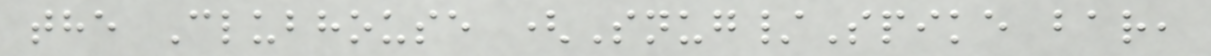the Clubhouse (Snug/Spike bar,
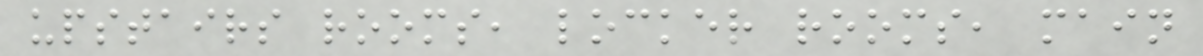upstairs rooms, locker rooms, main
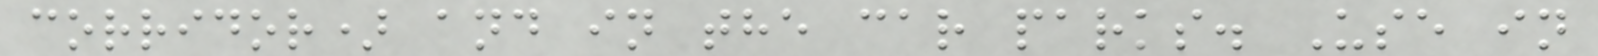corridor) and in the car parks. Use in
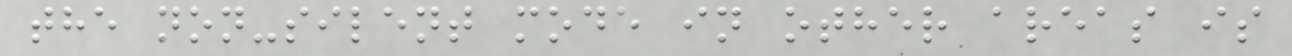the non-silent mode in other areas is
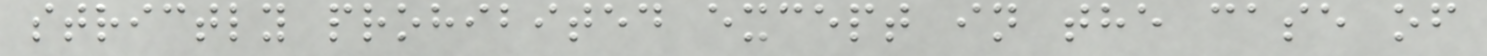strictly prohibited except in the case of
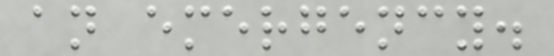an emergency.
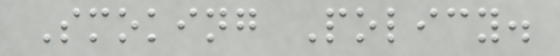Smoking Policy.
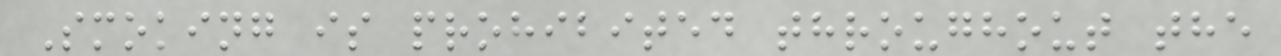Smoking is prohibited throughout the
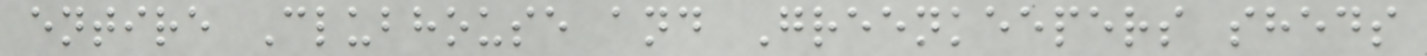entire Clubhouse and Greenkeepers sheds
